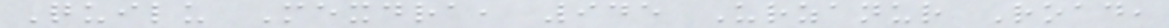Quilu Mexdra, 945 Urzanur Road,
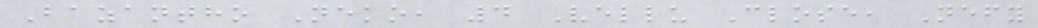Bazantho Neko, 4 Vellu Close, Nefy
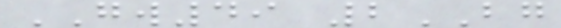GW49 2BG
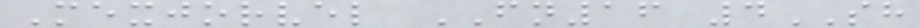Mexjorvel FN16 4SH
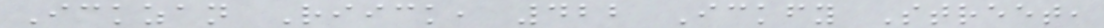Ickzan Riick, 422 Ickfy Street,
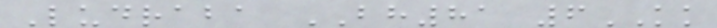Ludraba BH81 6KK
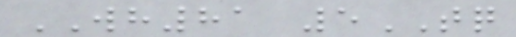WH81 5TQ
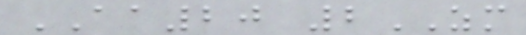AA20 2ZM
